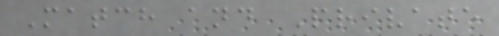Match and Private
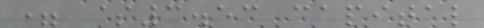= $3.53 capital
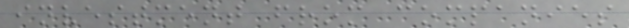investment from companies
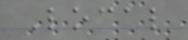Local
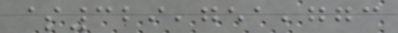$329,751,773
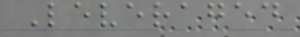Leveraged
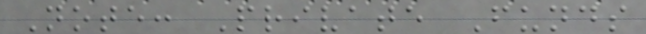Note: Private Funds
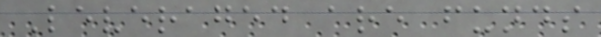Leveraged are funds
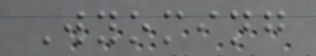Wyoming
